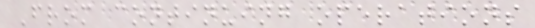From continuing operations
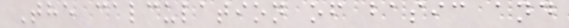The calculation of basic and
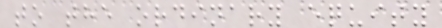to the ordinary equity
